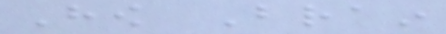How Brain
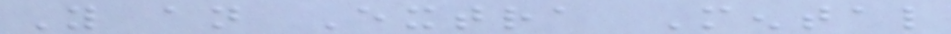You an Extra Mental
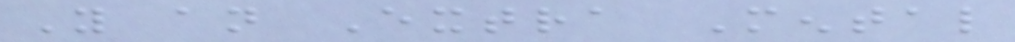You an Extra Mental
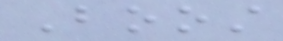Boost
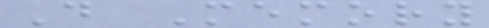Do Memory
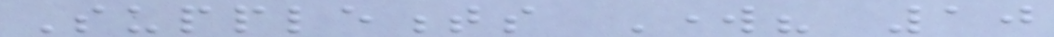Supplements Work? 10
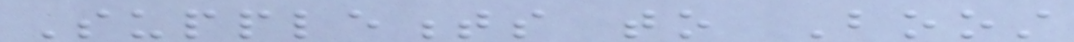Supplements to Boost
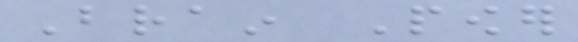Brain Power
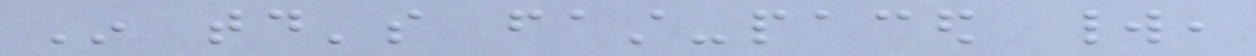In today's fast-paced world,
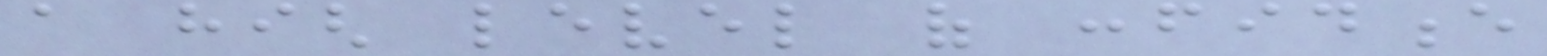a high level of confidence
